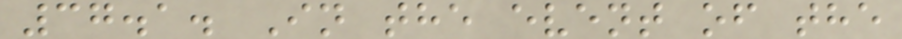37.1. In the event of the
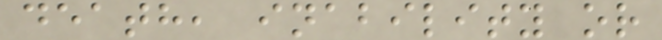death, inability or
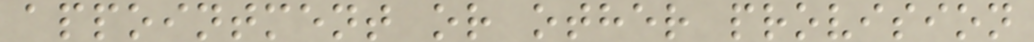appointment or other provision
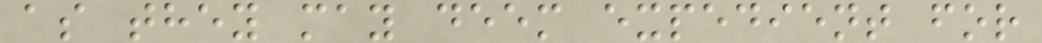as they may deem expedient for
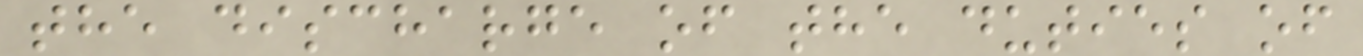the discharge of the duties of
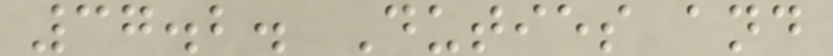37.2. Duties and
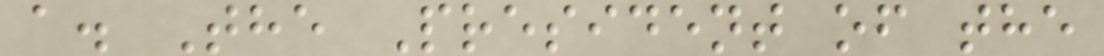a. The President of the
